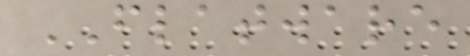FLATWARE
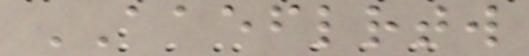AAEFLRTW
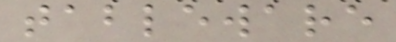tableware
